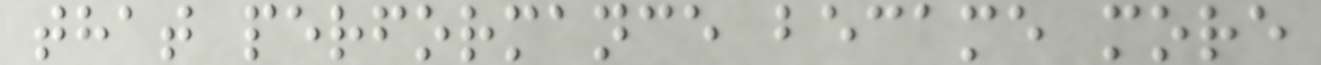that performance became more
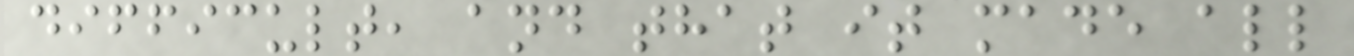difficult, and that it made all
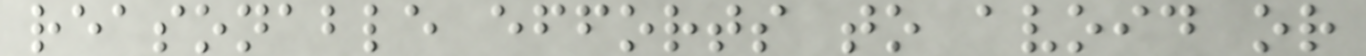reasonable efforts to avoid or
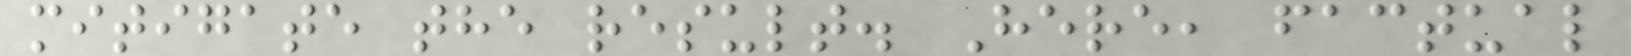mitigate the result. Here, factual
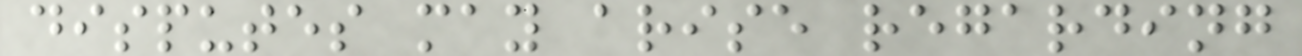disputes may arise regarding
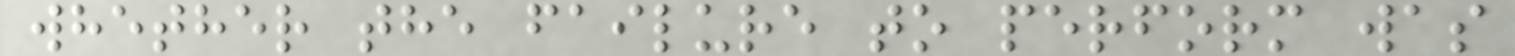whether the failure to perform was
